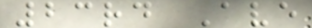23rd Ave
